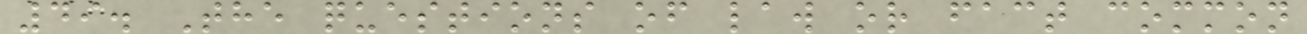49. The questions of law or fact common
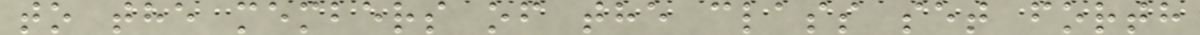to the members of the class set forth
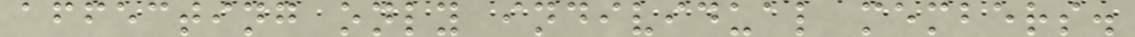affecting only individual members.
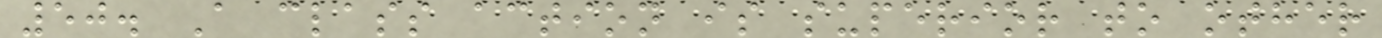50. A class action is superior to other
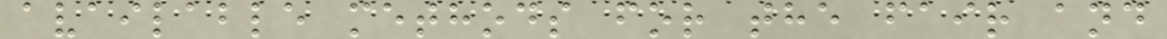available methods for the fair and
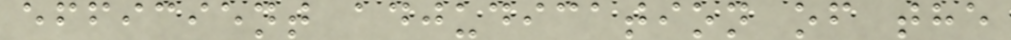efficient adjudication of the
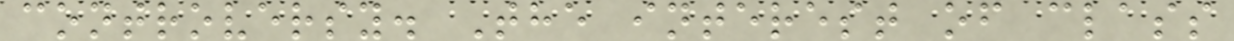controversy. The interest of class
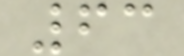63
